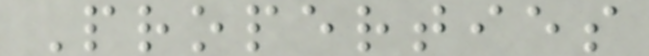Properties
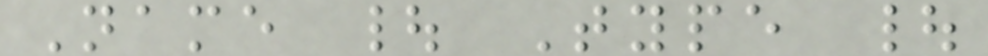Name | Type |
